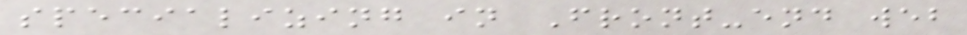specializing in Front-end web
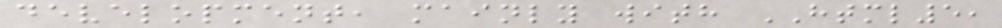development, mainly with HTML5,
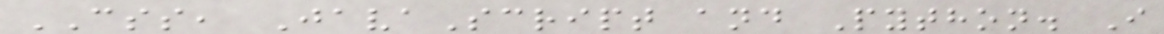CSS, JavaScript and Python. I
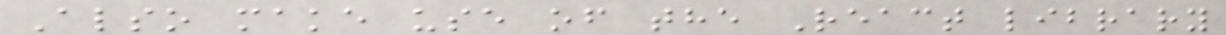Also make use of the React library
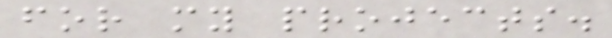for my projects.
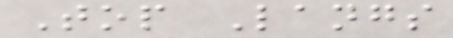Top Langs
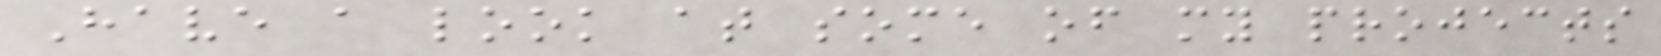Have a look at some of my projects
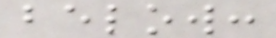below:
